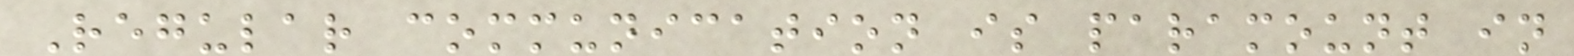Regular communication is paramount in
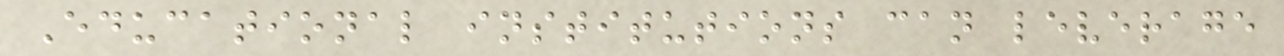Educational institutions can leverage
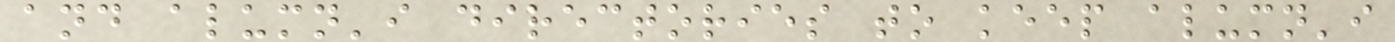and alumn'i directories to keep alumn'i
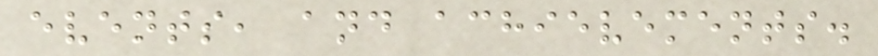events, and achievements.
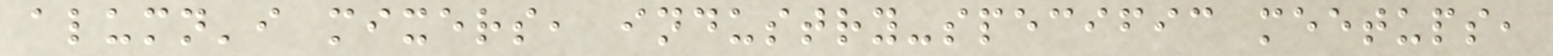alumn'i mixers, industry-specific meetups,
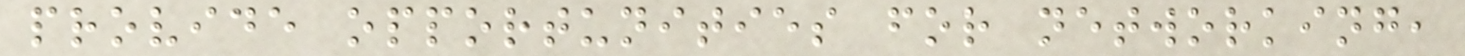provide opportunities for networking,
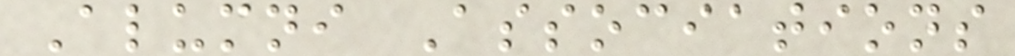Alumni Associations
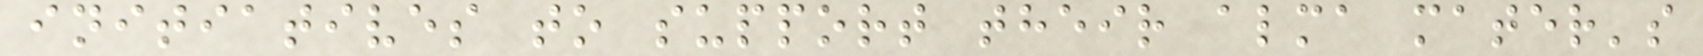initiatives to support their alma mater's
